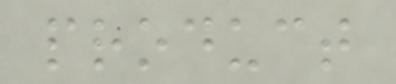product
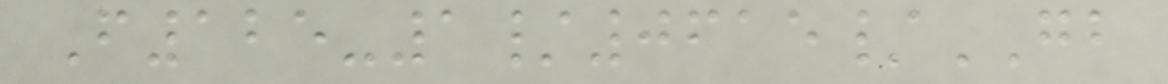F125-1/0615/GB
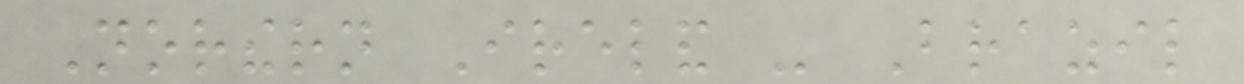Northern Ireland - Brazil
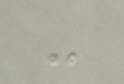-
